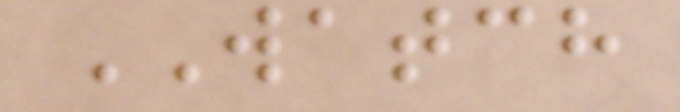WATCH
